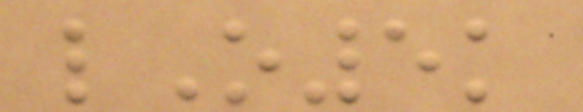lO5k
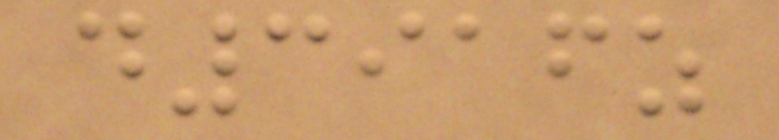d3916z
